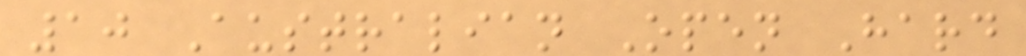10 Australian Open Hard
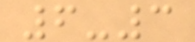6-3
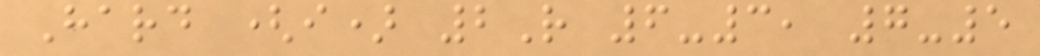Hard (i) 2R 6-3, 7-5
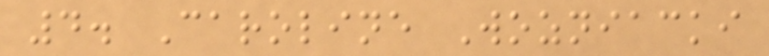4. Caroline Wozniacki
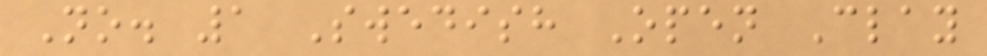No. 1 Swedish Open Clay
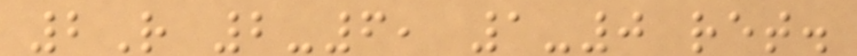2R 2-6, 1-0 ret.
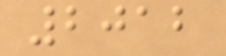2012
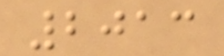2013
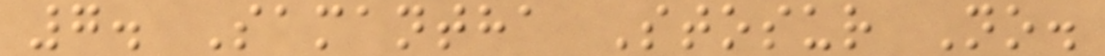7. Samantha Stosur No.
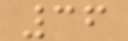36
